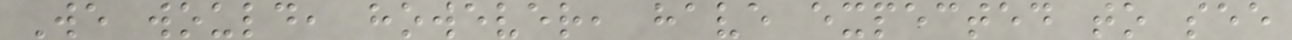We would, however, have expected to see
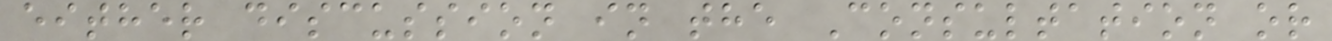either discussion in the Consultation or
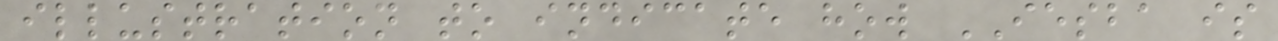illustration to indicate how IESBA is
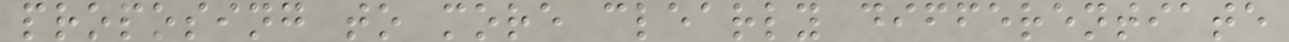proposing to more clearly differentiate
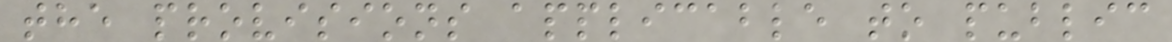the provisions applicable to public
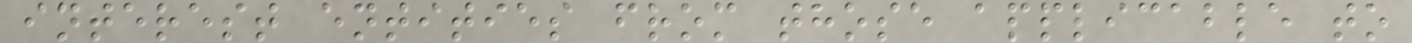interest entities from those applicable to
